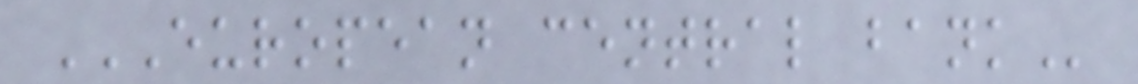EUROPEAN CENTRAL BANK
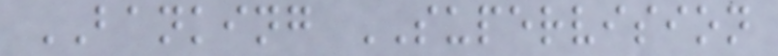BANKING SUPERVISION
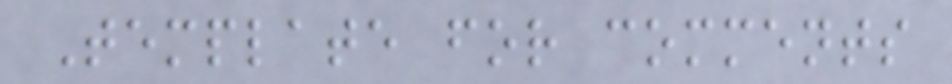Template for comments
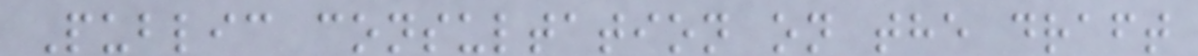Public consultation on the draft
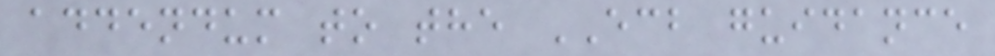addendum to the ECB guidance
